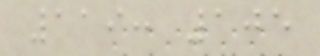119: 105
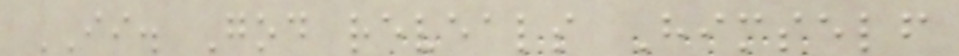II. God reveals Himself
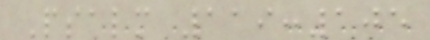Psalm 119:105
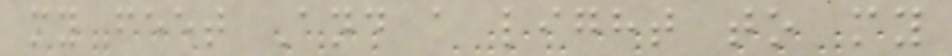my feet And a light to my
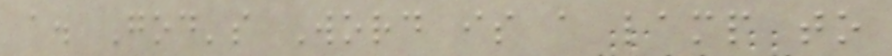a. God's Word is a lamp to
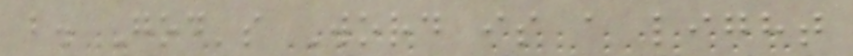b. God's Word is a light
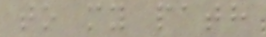to my path
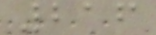216
